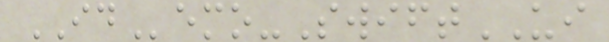IDemo-SwiftUI
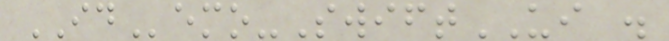IDemo-SwiftUI .
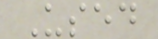Used
